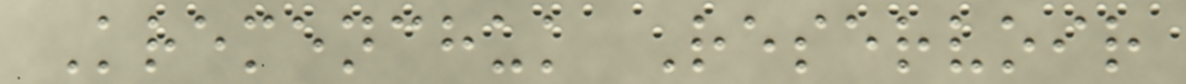Kremenchuk Reservoir
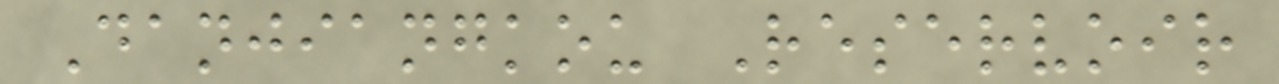Danjiangkou Reservoir
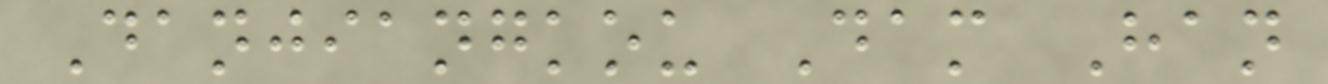Danjiangkou Dam Han
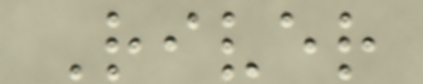River
